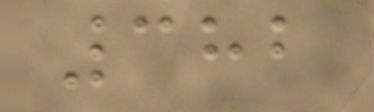382
